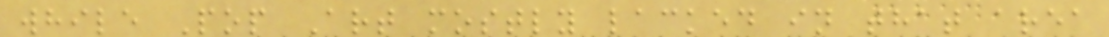while Pop Art mostly lacked in that area
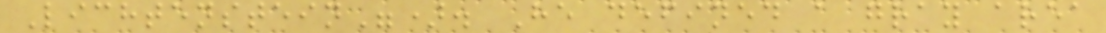Lichtenstein"). He defined a gray area
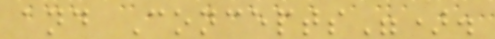and Concepts").
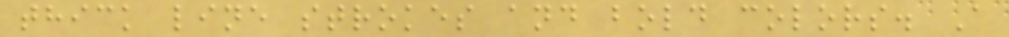thick line strokes and bold colors. A
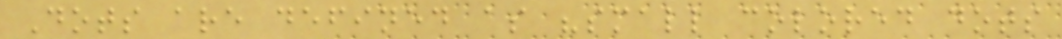Dots are defined as "small colored dots
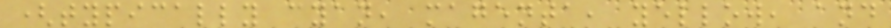(typically cyan, magenta, yellow, and
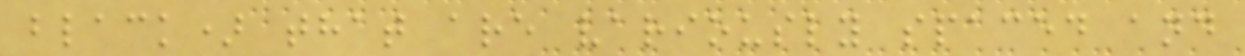black) that are variously spaced and
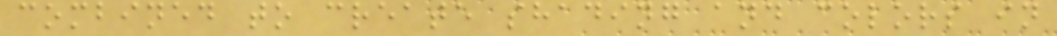combined to create shading and colors in
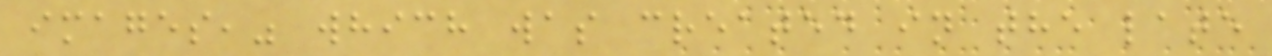images," which was created in the late
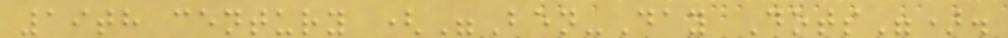19th century ("Ben-Day Dots").
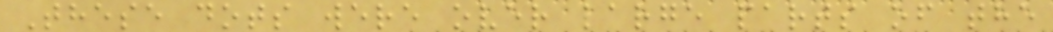These dots were over large parts of the
